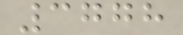3778
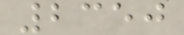2350
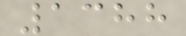1388
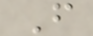F
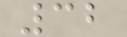32
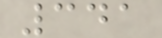341
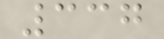337
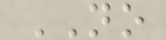NO
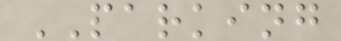PARKING
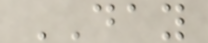DAY
